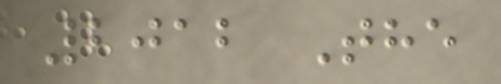2012 The
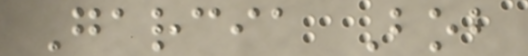Garcia Bob
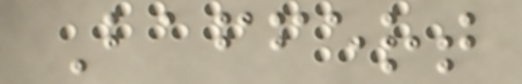Baffert
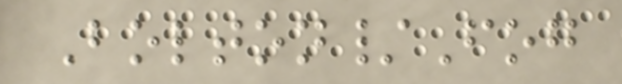Bolton/Fog
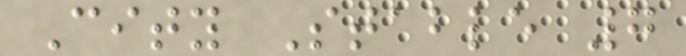City Stable 7
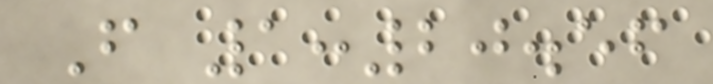F 1:20.56
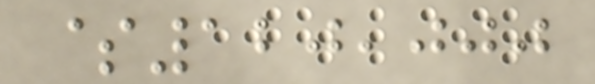$120,000
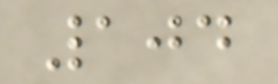104
